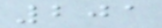201
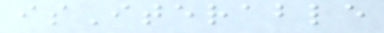isIterable
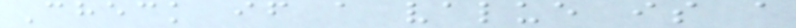Check if a value is a
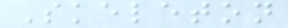Skeleton
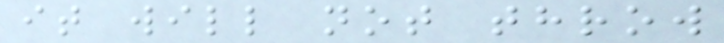it will not throw
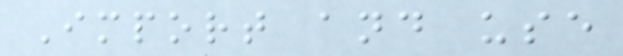Import and use
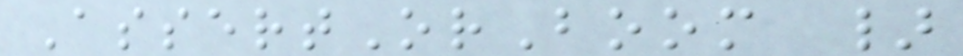AssertOrBoom }
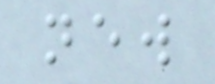new
